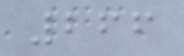266
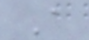A
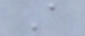A
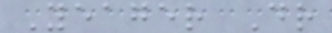Yeager Dr
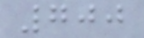700
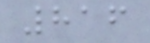816
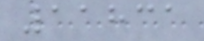11831
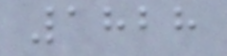1828
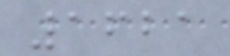1621
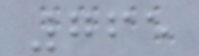765
